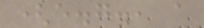(e.g., a
